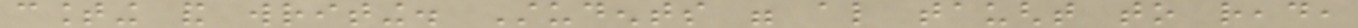counting and writing. Students were also taught to read,
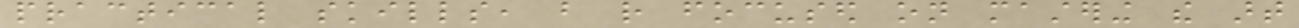practical skills, but rather focused on mastering the art
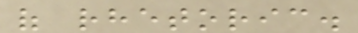of rhetoric.
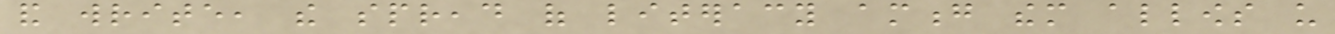and write, the spread of literacy among them allows us
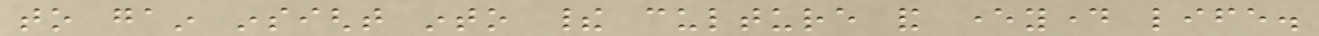to gain insight into their culture and everyday life.
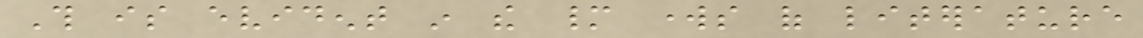This is evident in the many works of literature
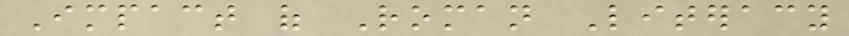Impact of Roman Literacy
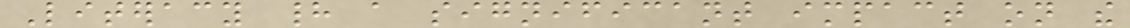Literacy had a significant impact on the
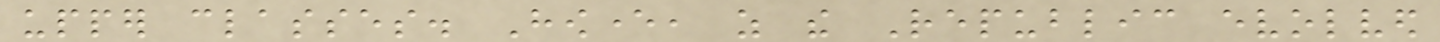upper classes. However, as the Republic evolved
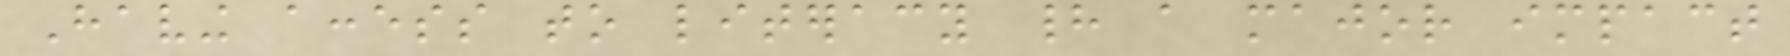Having access to literacy had a major impact
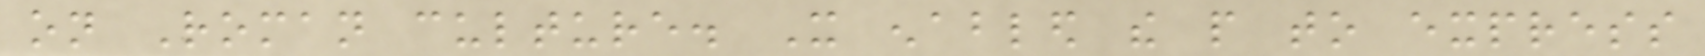on Roman culture. It enabled the people to express
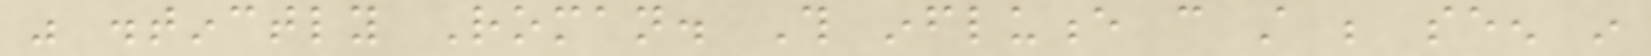was distinctly Roman. This influence can still be seen in
